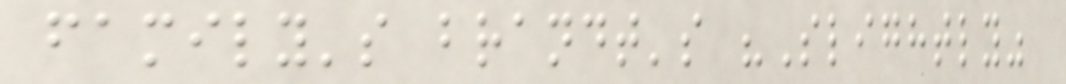family's brandt's "Slightly"
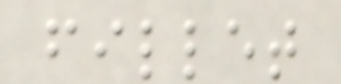fillet
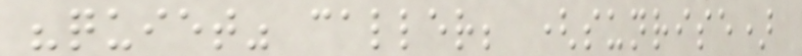"quiet" caller; (sunrise)
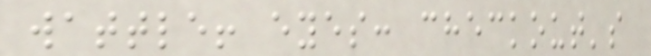wattle! eyes: checkout's
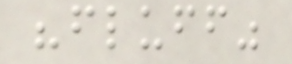"fluff"
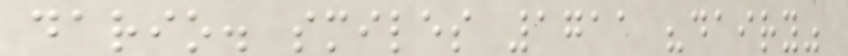dario. smiles 1711 "dairy"
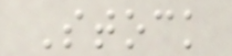Stock
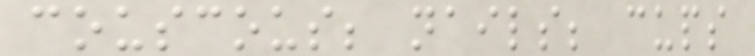couscous; nails; cups
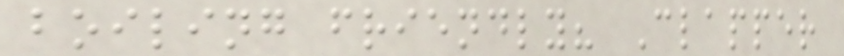boiling friendly? Clapper
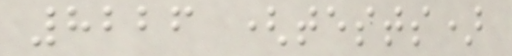8226 (tests)
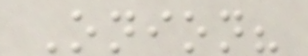Onion?
